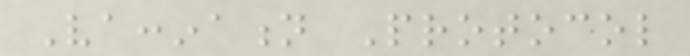Vaccination Protocol
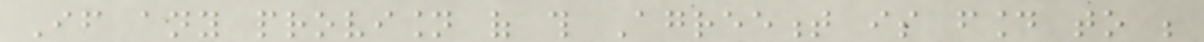If any provision of this Agreement is found to be
